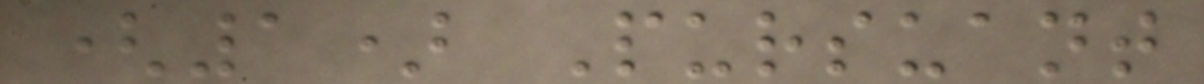(1) Pursuant
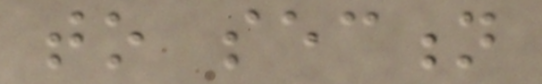to section
